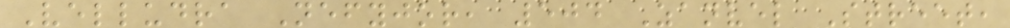Velludra Nefyjor, 504 Zanvel Street,
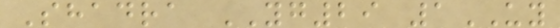Shadra YG29 1UY
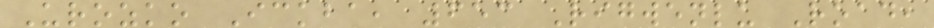Urozko Ickba, 653 Rigwenlu Road,
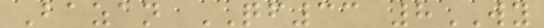Bazan QF33 8WY
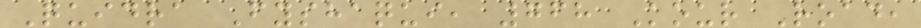Quidra Fyshaqui, 768 Kour Road,
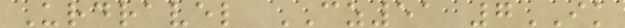Urdravel CZ51 7IK
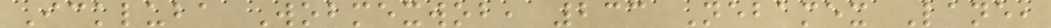Ickluba Wobmexwob, 233 Nebamex Lane,
